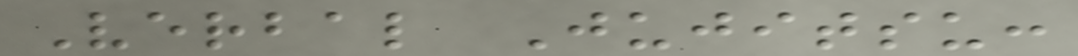Verbal Jujitsu:
